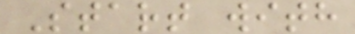Start with
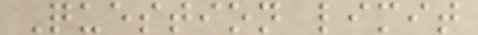Question limit
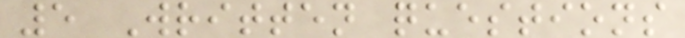5 Written questions
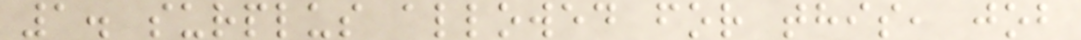1. surplus allowed for this, job
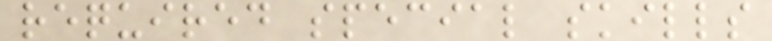required special skills
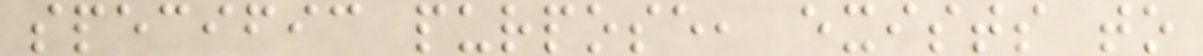specific purpose, exists to
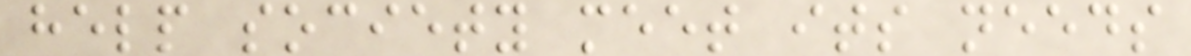help society meet its needs
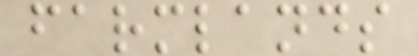farmlands
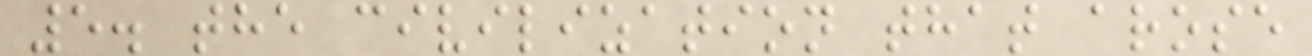5. the civilization that arose
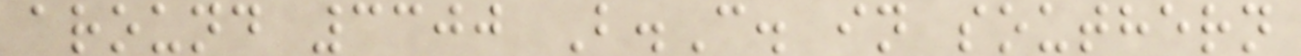around 3300 B.C. in southern
